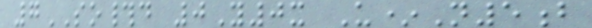7SO#d 0Y0x U*N5b
